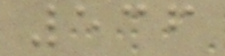536
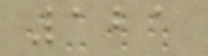121
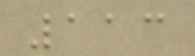113
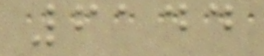6144
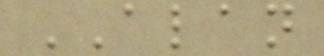ALAN
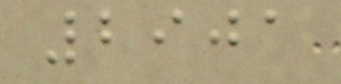2901
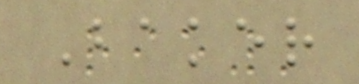Baker
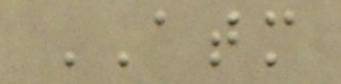ATM
